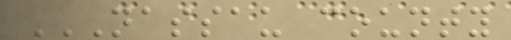NASSAU COUNTY
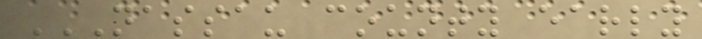NASSAU COUNTY EARLY
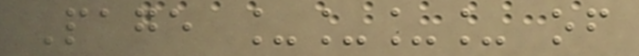Page ____ of
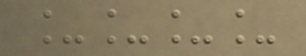____
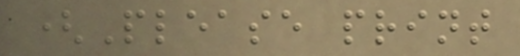(Please print
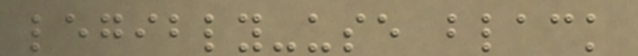legibly-use black
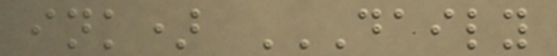ink) DAILY
